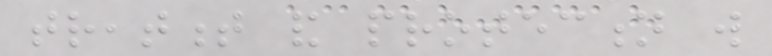treatment and protection will
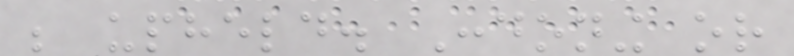be upheld. Condoning or
